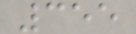355
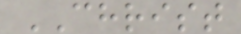CHRIST
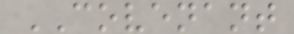COVENANT
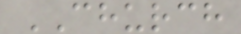CHURCH
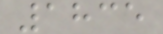1835
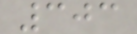303
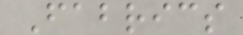Fabrics
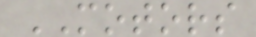MOTORS
